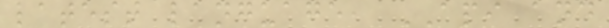latest language, API and
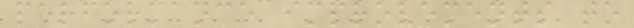performance improvements to
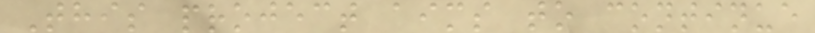This project aims to continue
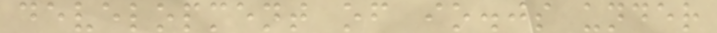development of io.js under
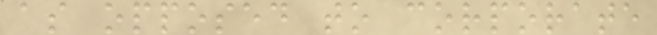as opposed to corporate
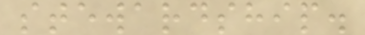stewardship.
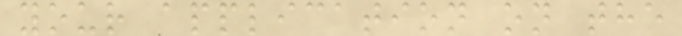your application on the
